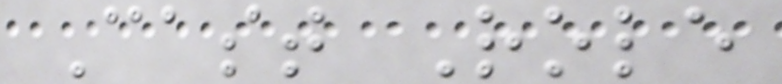Cast Role
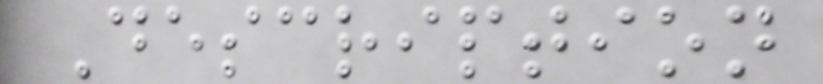Description
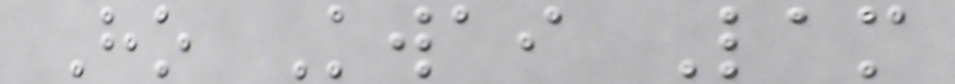Ho Kwai Lam
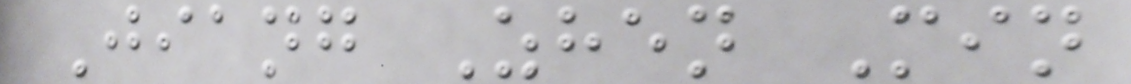Jiang Zhen Min
